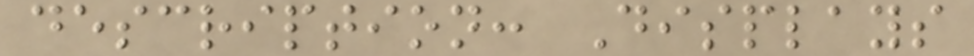description: Displays
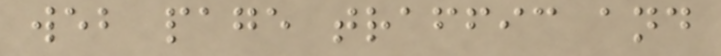web page traffic and
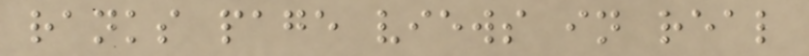ranks page views in real
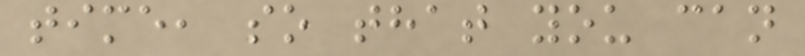time, so that you can
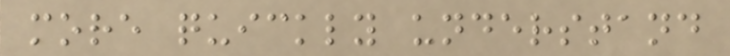more quickly understand
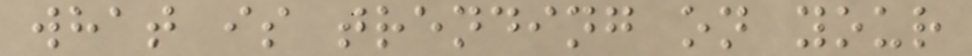what is trending on your
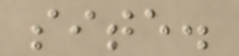site.
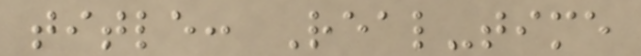title: Real-time
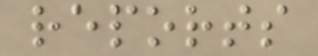reports
